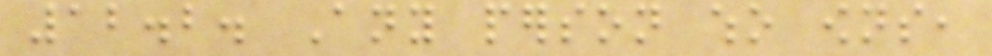12.2. Any person who owns,
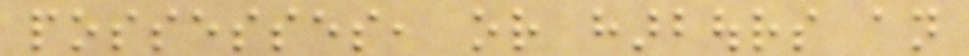possesses, or harbours an
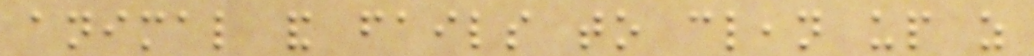animal and fails to clean up as
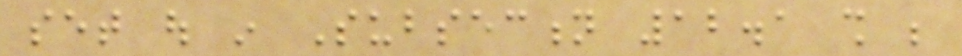set out in Subsection 12.1 shall be
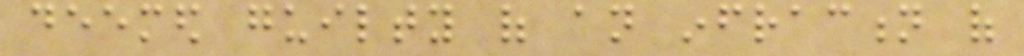deemed guilty of an infraction of
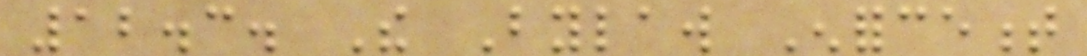12.3. The Bylaw Enforcement
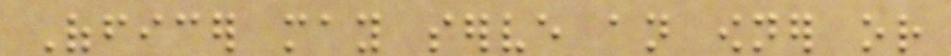Officer may serve an owner or
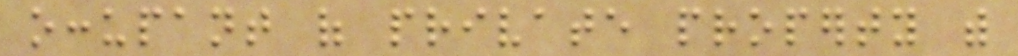occupant of private property with
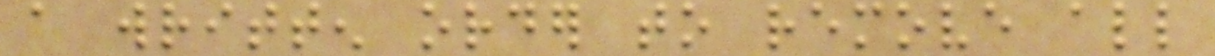a written order to remove all
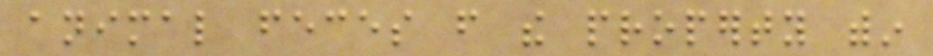animal feces from the property within
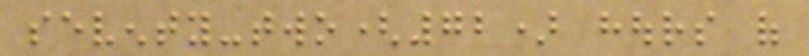seventy-two(72) hours of
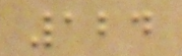124
